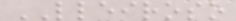LLEIROSO
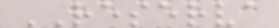RESERVA
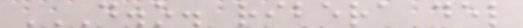D.O. RIBERA DEL
